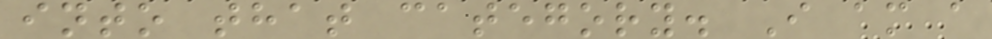into that category. I am a
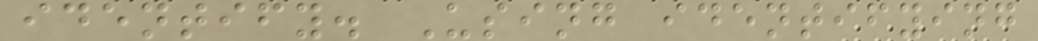identify. Using identifying
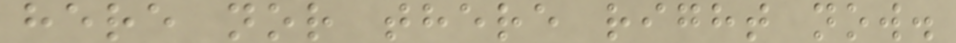here nor there right now.
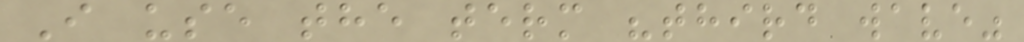I use the term "third wave"
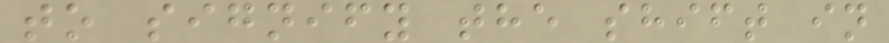to signify the shift in
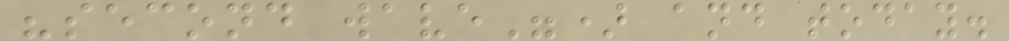"second wave") and today.
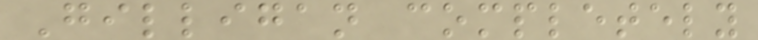Gilligan completely
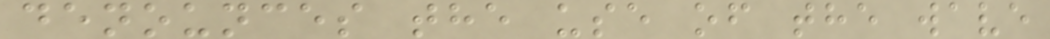denounces the use of the wave
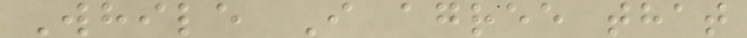While I agree that
